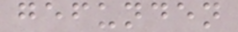gefunden
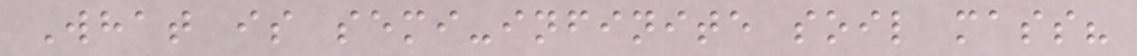What is semi-infinite soil mass?
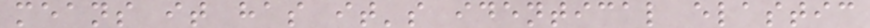means it has it's identical elastic
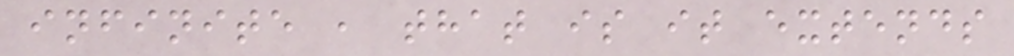infinite , that is it extends
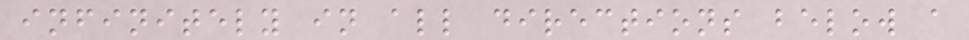infinitely in all directions below a
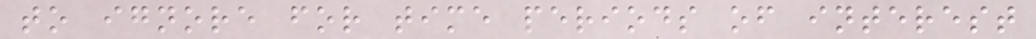to ignore for time periods of interest
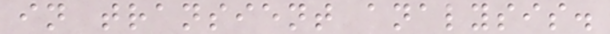in transient analysis.
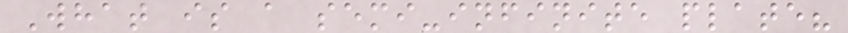What is a semi-infinite plate?
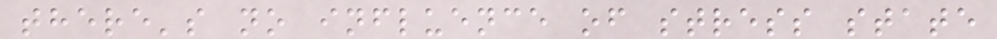there's no influence of stress state
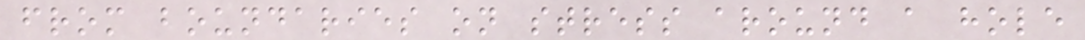from boundaries on stress around a hole
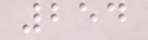254
